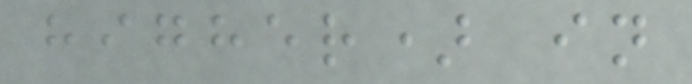higher) in
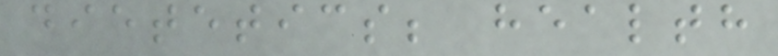dietetics; health
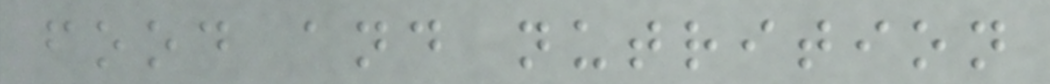food and nutrition
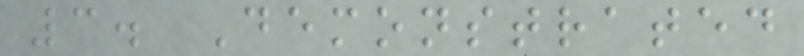3. Demonstrated
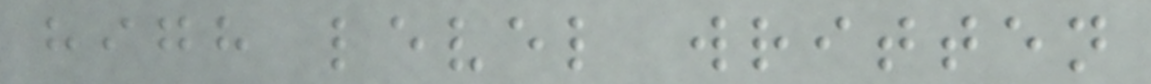high level written
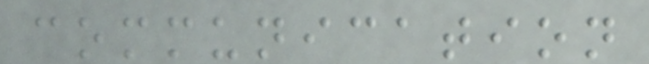communication
